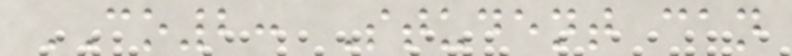CO2: Student can
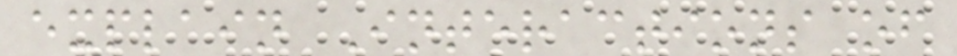explain Interactions of
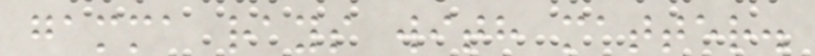gamma rays with matter.
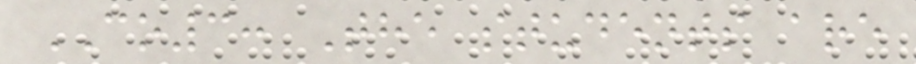CO3: The students are
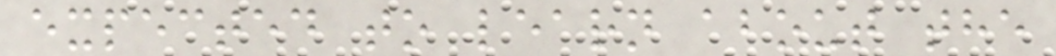expected to learn about the
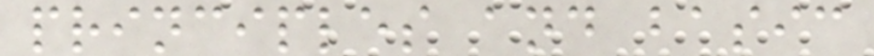principles and basic
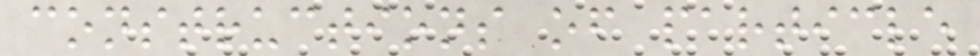constructions of particle
